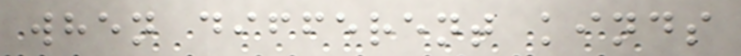when different kinds
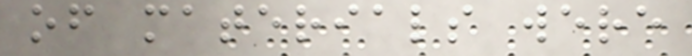of materials were
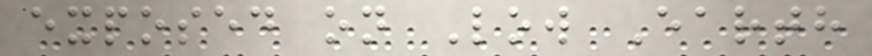exposed on Low Earth
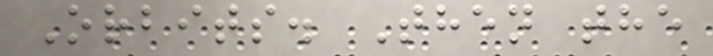Orbits. Then the
